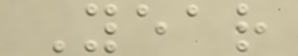Year
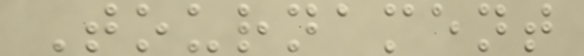Tournament
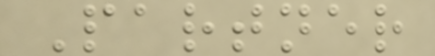Partner
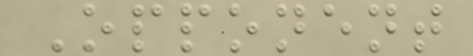Opponent
